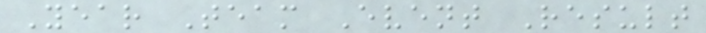Year Team Event Result
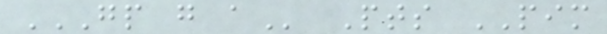GP G A Pts PIM
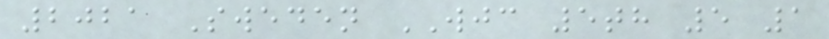2021 Sweden WJC 5th 5 1
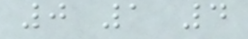0 1 4
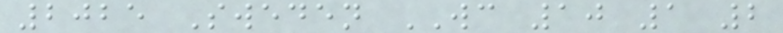2025 Sweden WC 10 1 2
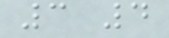3 4
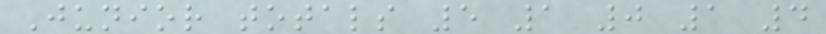Junior totals 5 1 0 1 4
